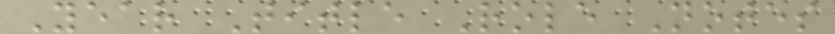Year Title Role Notes
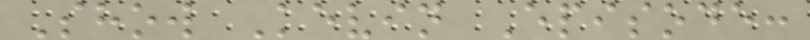Show Kevin Episode:
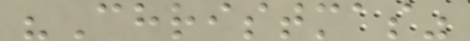"Christmas"
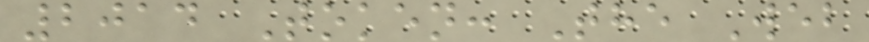2014 Token: The Web
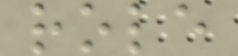role
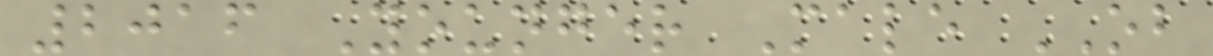2016 Younger Male OB
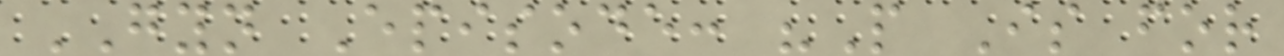GYN Episode: "P Is for
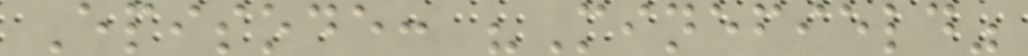Episode: "Minefield"
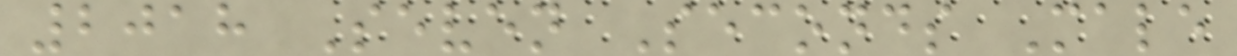2018 Seven Seconds Male
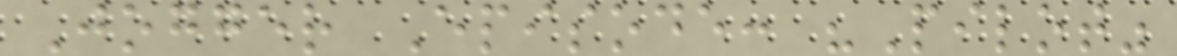Jogger Episode: "Pilot"
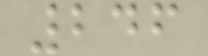246
